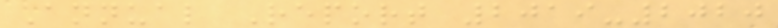Annual Report 2019-2020
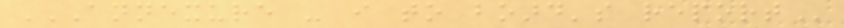ANNEXURE - I TO BOARD'S REPORT
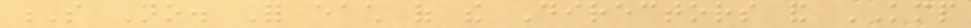S No. For each of the Directors and KMP
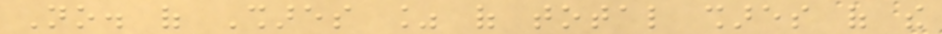No. of Shares % of total shares of the
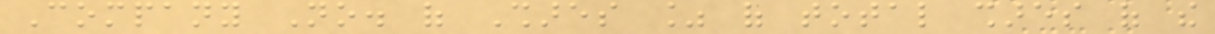Company No. of Shares % of total shares of the
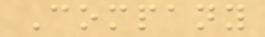Company
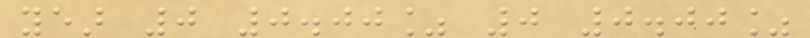year 0 0.00% 0 0.00%
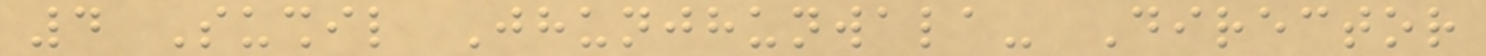4 Sushil Jhunjhunwala- Director
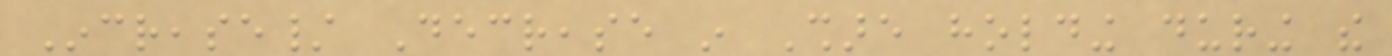Increase/ Decrease in Share holding during the
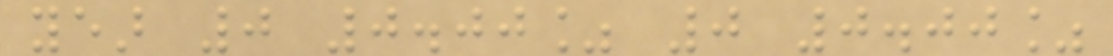year 0 0.00% 0 0.00%
